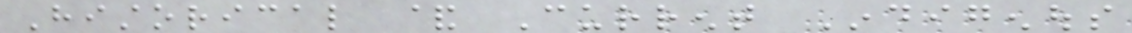Historical & Current Indigenous
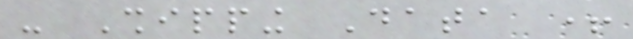- Shipping Data +
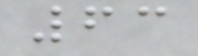63
